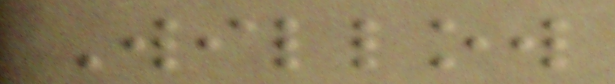Willow
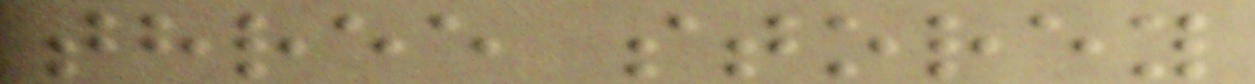three storey
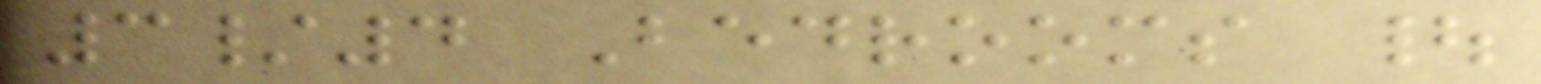3/4 Bedrooms |
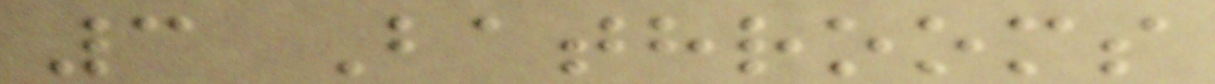3 Bathrooms
